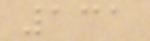131
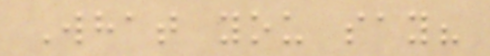What you say?
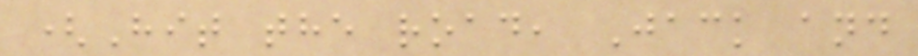(Hit the road, Jack and
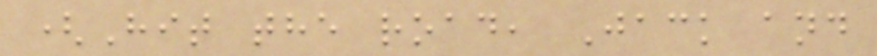(Hit the road, Jack and
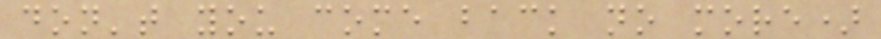don't you come back no more)
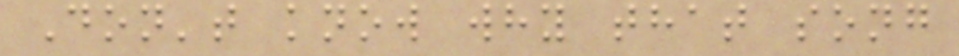Don't know why that song
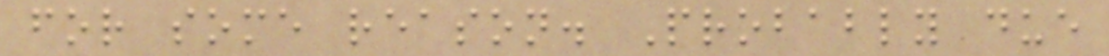for some reason. Probably due
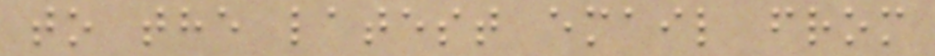to the latest email from
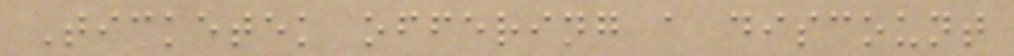Ticketek offering a discount
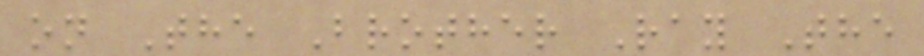on The Brother Ray The
